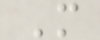M
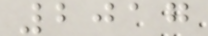2017
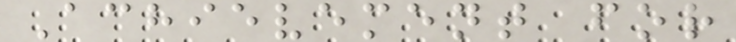Achievement for
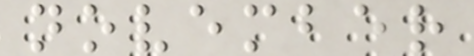november
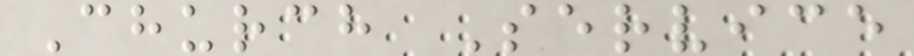Church Service
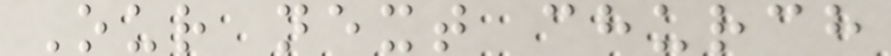Our next church
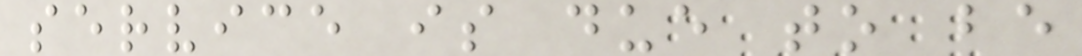service is due to be
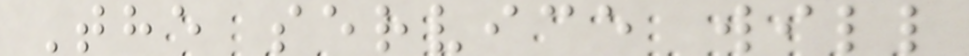The service will
